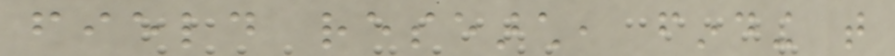field research, finding that
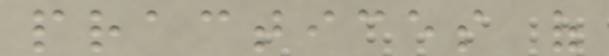practices of
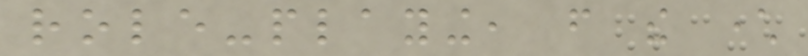role-playing, from the character
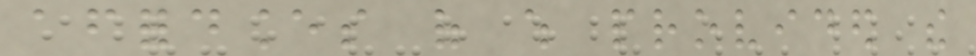affordances of which provided the
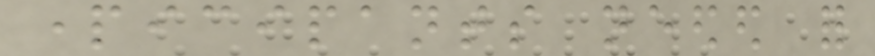participants needed for
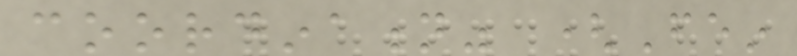coordination" (Fein
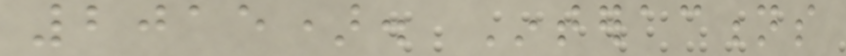2015). Interactions
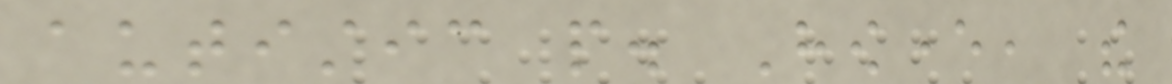autistic people. However, the
